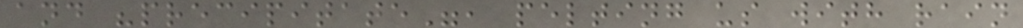and "precipitate", pelting us with rain
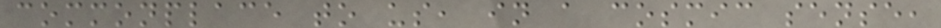commonplace to us, in a cosmic sense,
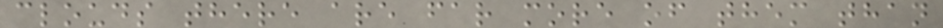clouds there are far more of them than
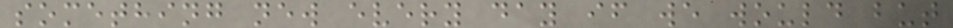something new every day if we would but
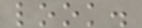look.
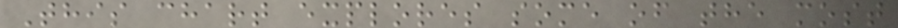This chart explores some of the most
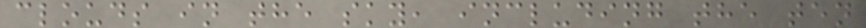clouds in the sky, including the ten
